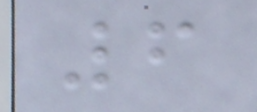6
